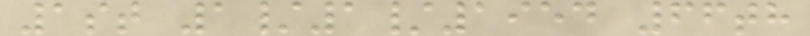1st 1/1/1954 66th
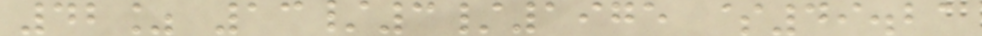42% 13/3/1975 $49.21
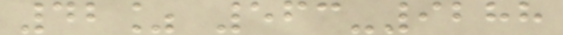42% 563-9288
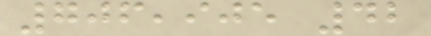706,905 42
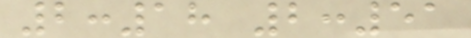2:18 2:51
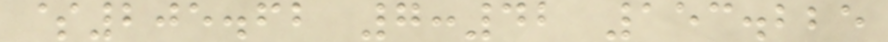$205.62 7:42 153.225
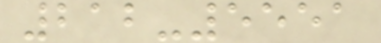212-5551
